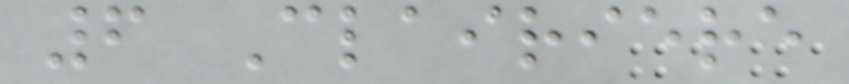6 Clairiere
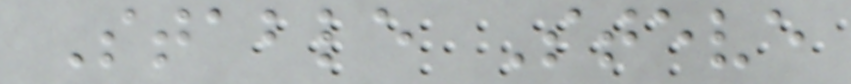Stable Steve
